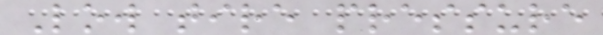Low tire pressure
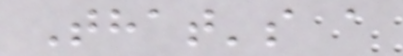That's a
